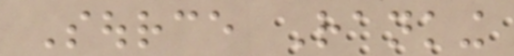Source Ranking
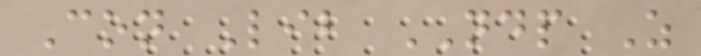Con Lib NDP As
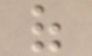of
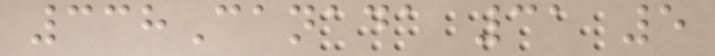338Canada 31 5
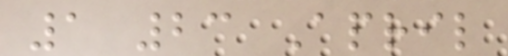1 23 April
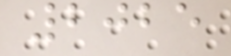2025
